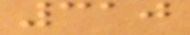310
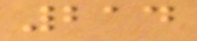214
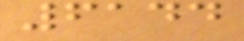6144
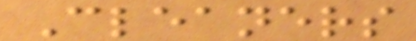Cleaners
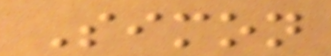Simon
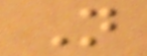N
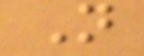N
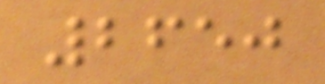2650
